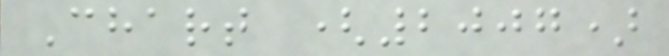Chart (2007)
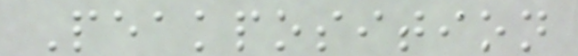Peakposition
